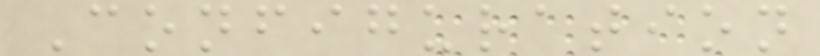Configuration
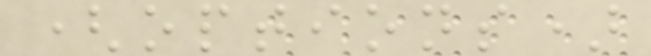(options)
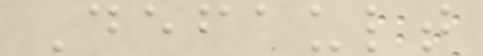Default
